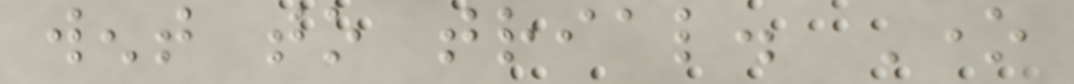went to trial. One
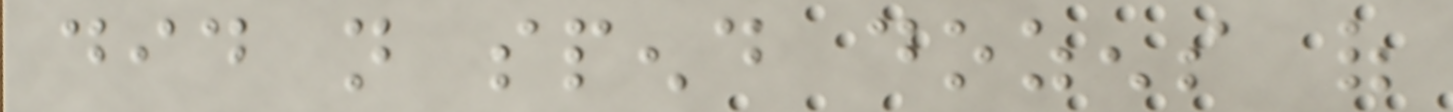did not spend dozens of
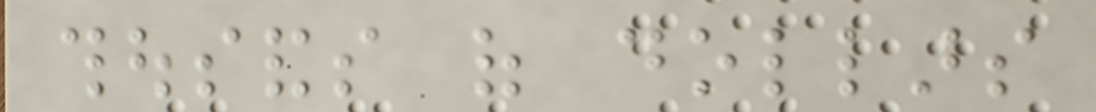thousands of dollars
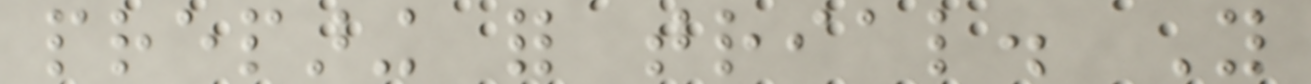preparing for trial. You
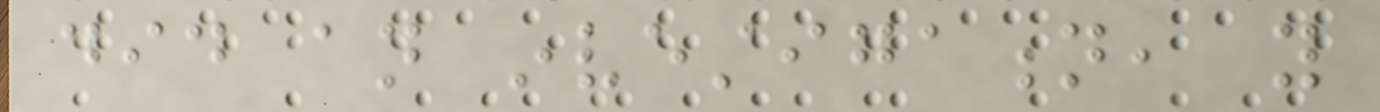did an investigation, you
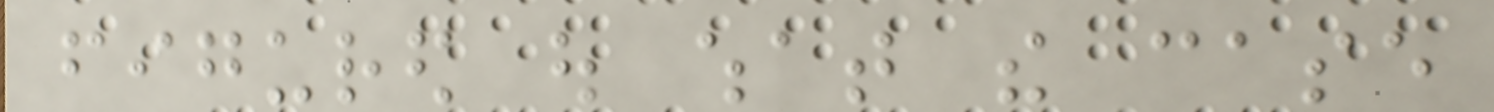figured out what the case
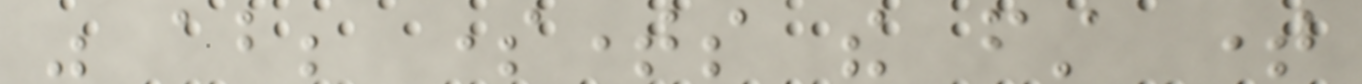was about; sometimes the first time
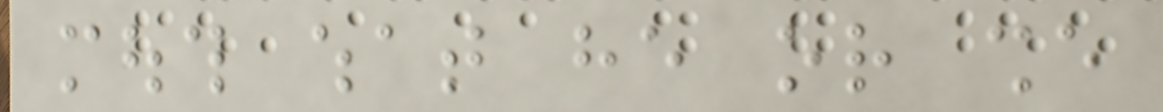mouth what he or she
